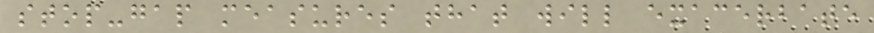stop-gap measures that will exacerbate
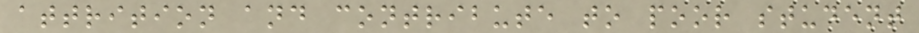attrition and contribute to poor student
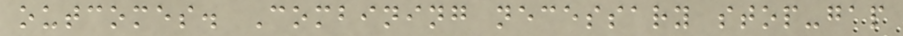outcomes. Combining necessary stop-gap
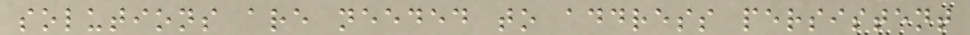solutions are needed to address persistent
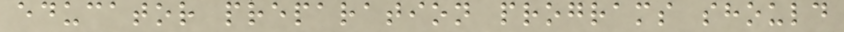educator preparation programs should
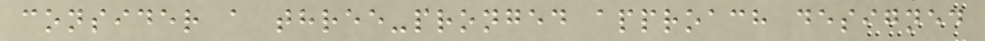consider a three-pronged approach designed
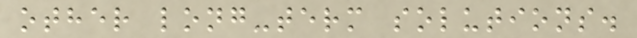other long-term solutions.
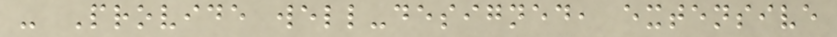- Provide well-designed, extensive
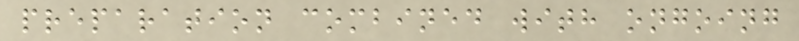preparation combined with ongoing
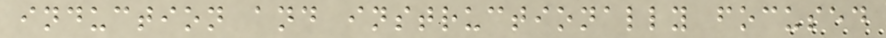induction and instructionally focused
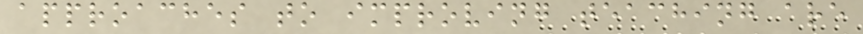approaches to improving teaching are
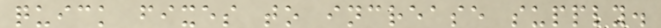quick fixes to increase supply.
